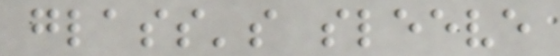glass's sleeve
